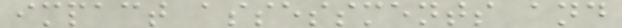impact assessments and
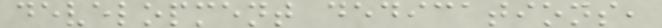development dedications,
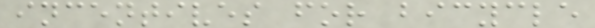incentives for bicycle
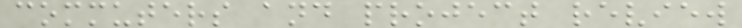commuters and project review
